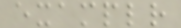examplr
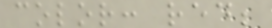color: red;
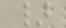}
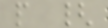p {
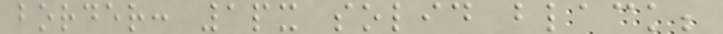border: 1px solid black;
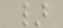}
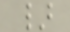}
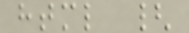html {
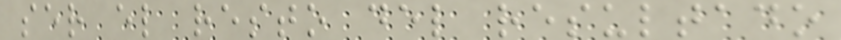ser el resto del resultado
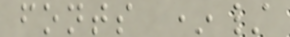fonts */
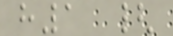h1 {
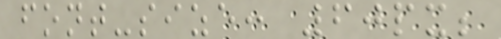font-size: 60px;
